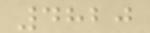4820
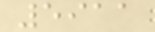5911
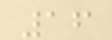16
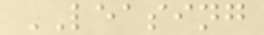LEASING
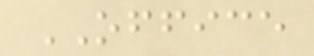OFFICE
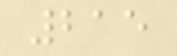215
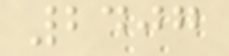2407
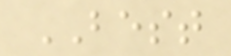BEST
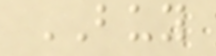BUY
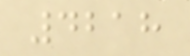4218
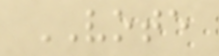VOTE
